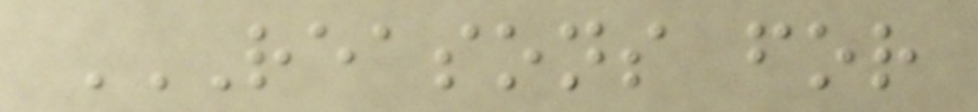REASONS FOR
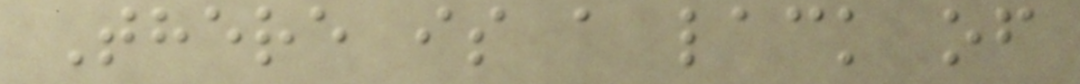There is a lack of
